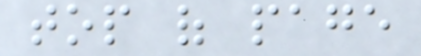top of page
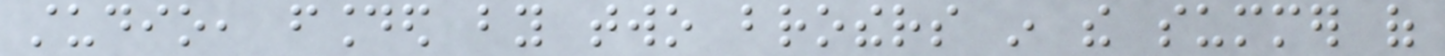studio, founded by two brothers in the summer of
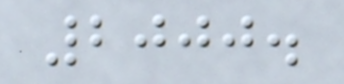2000.
